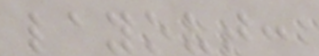layout:
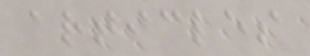articles
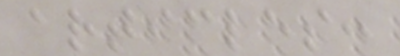articles:
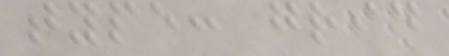type: grid
